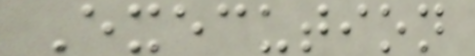Execution
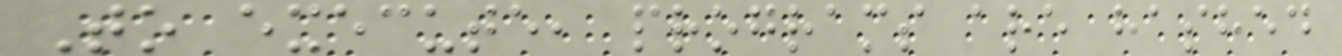To execute, programs are hashed
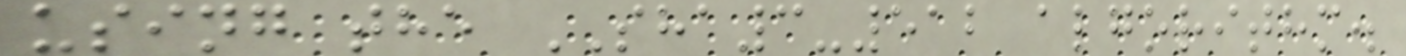using the SHA3-512 algorithm.
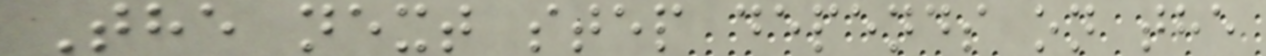The next step depends on the
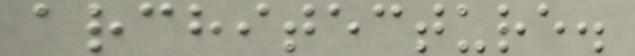architecture.
